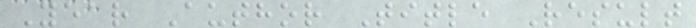Year Author Title Result
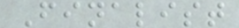Finalist
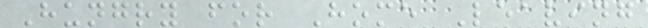Hungry for Home Leaving
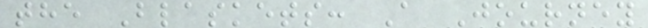the Blaskets: A Journey
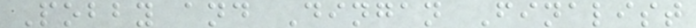Pobby and Dingan Finalist
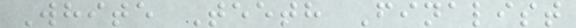White Teeth Finalist
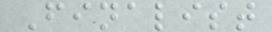Finalist
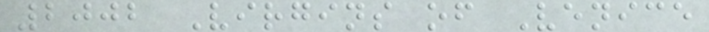2002 Virgins of Venice
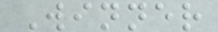Winner
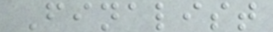Finalist
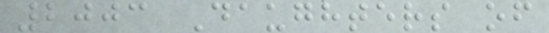2003 Daughters of
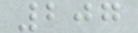207
